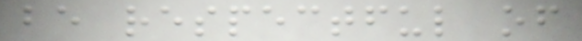be respectful of
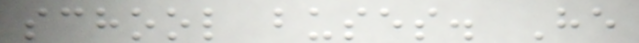school buses. He
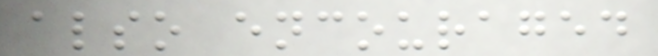also encouraged
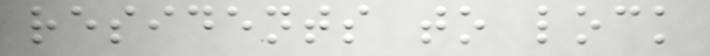residents to lock
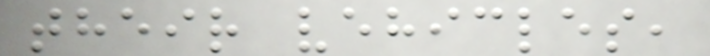their vehicles,
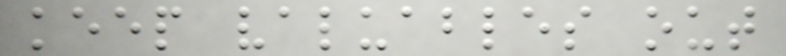keep valuables out
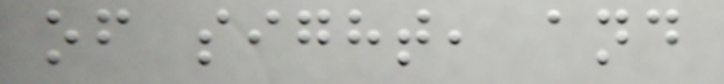of sight, and
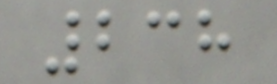238
